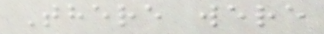There were
